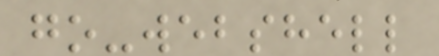go-webshell
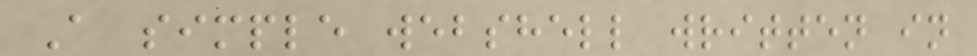A simple webshell written in
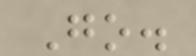Go.
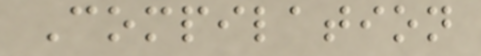Compilation
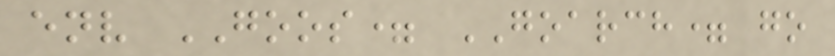env GOOS= GOARCH= go
